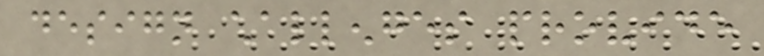design challenges provide
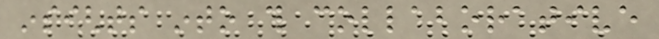insights into this collaborative
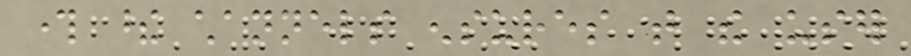through these channels ensures that the user
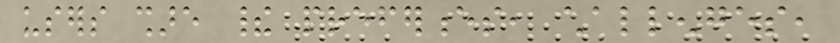users share their preferences, challenges,
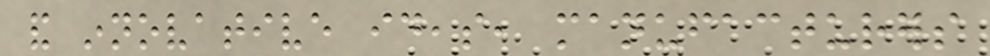and innovative ideas, manufacturers
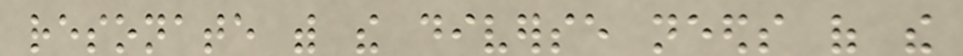resonate with the diverse needs of the
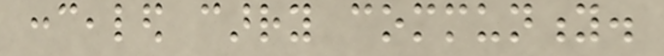concealed carry community.
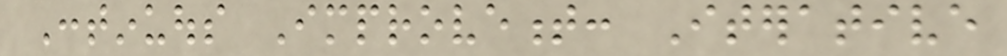Continuous Improvement: Iterative
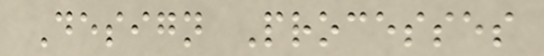Design Processes
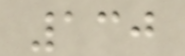130
